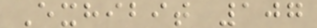Exhibit 107
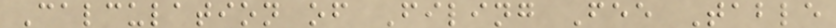Calculation of Filing Fee Table
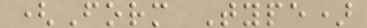(Form Type)
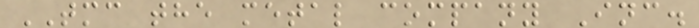TMC the metal company Inc.
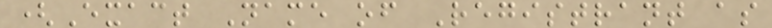(Exact Name of Registrant as
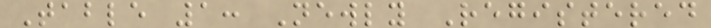Table 1: Newly Registered
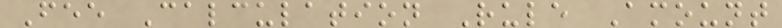Fee Calculation Rule Amount
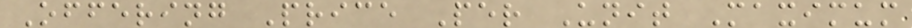Offering Price Per Unit Maximum
